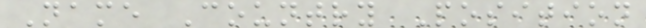Name Country Position
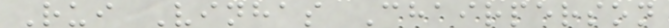Rui Vinhas Chairperson
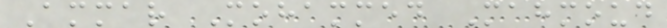Ammar Mohammed Mahmoud
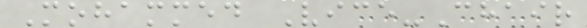Mohammed Vice-Chair
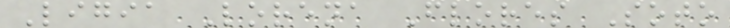Ligia Lorena Flores Soto
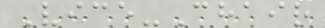Vice-Chair
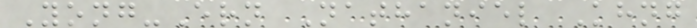Yong-Ern Nathaniel Khng
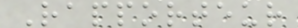Rapporteur
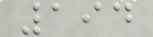194
